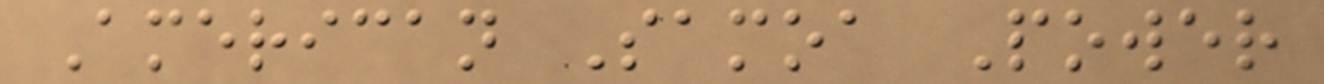American Samoa Power
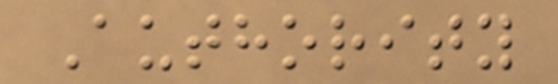Authority
